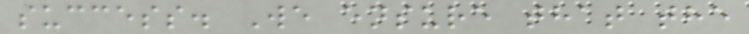success. We ensure that the
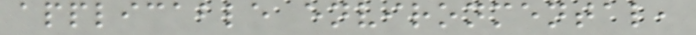applicable environmental,
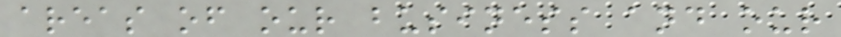areas of our business and our
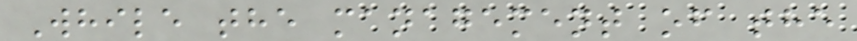While the management of the
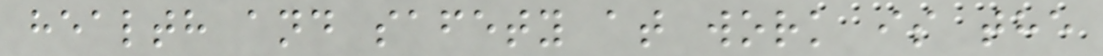health and safety at work is the
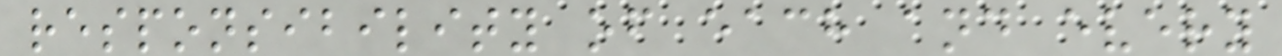responsibility of each and every
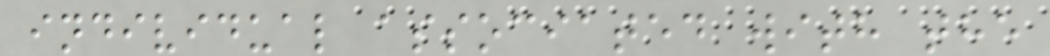individual associated with the
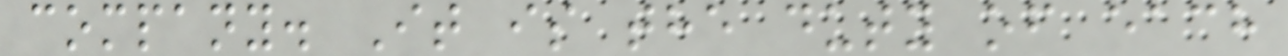company. It is the duty of each
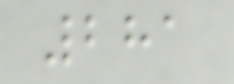281
